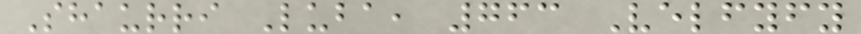Shaurri Luba, 763 Velfyfy
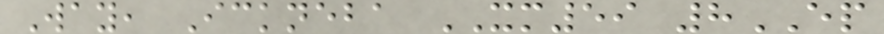Way, Ickneba XM59 8EP
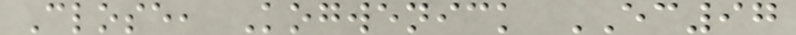Close, Kogwenick EC97
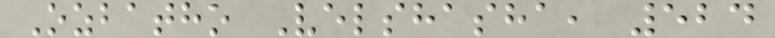Ozbatho Velshasha, 524
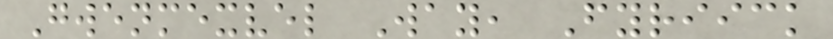Gwenmexvel Way, Fyriick
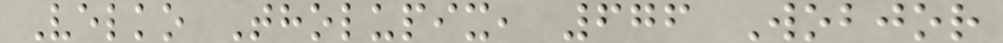Velko Tholupix, 676 Wobjor
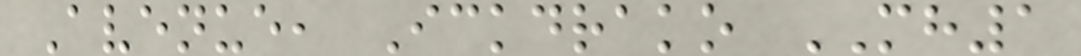Avenue, Ickdrako MH1
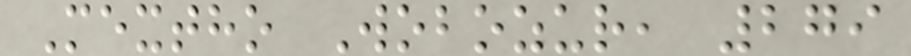Mextho Wobozur, 279
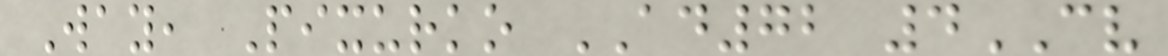Way, Pixurko AD72 4CV
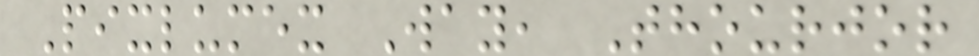Pixlumex Way, Thourjor
